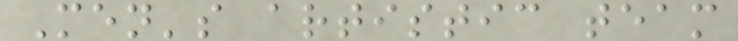Men's artistic team
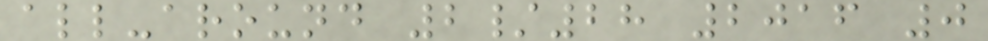all-around 2/28 2016 0
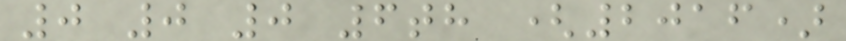0 0 0 6th (2016)
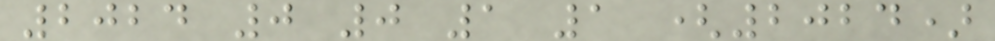2024 0 0 1 1 (2024)
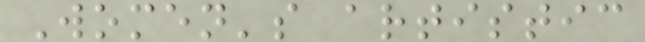Women's artistic
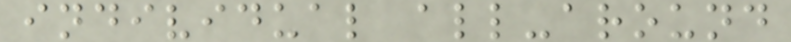individual all-around
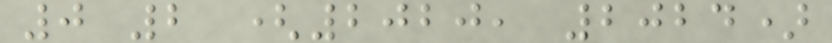0 2 (2020, 2024)
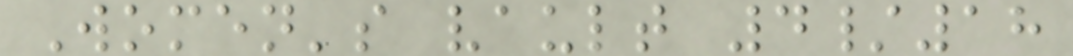Women's vault 4/18
